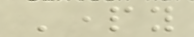Party
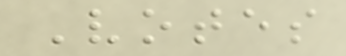Votes
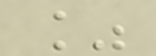%
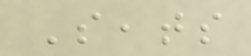Seats
